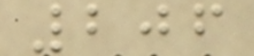206
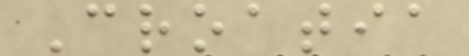Croatia
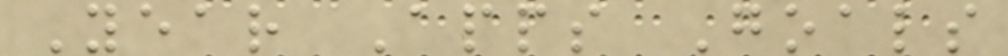Year Apps Goals
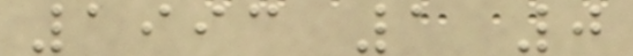1993 1 0
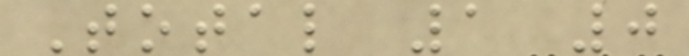Total 1 0
